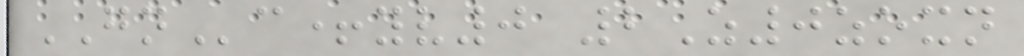GNc+yv0 2Z0zoxn
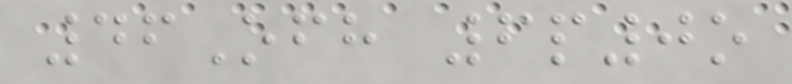46Ofh 6p0o
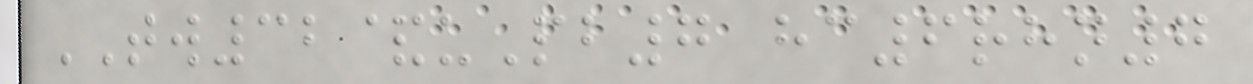TW32&uPb7 hc6rhn7
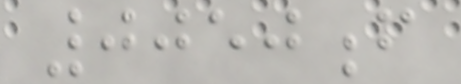0050f
